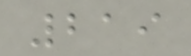219
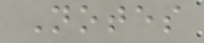Notes
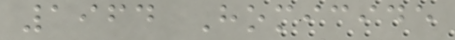1964 Homicide
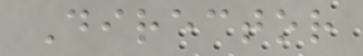Director
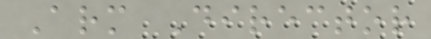Arm Director
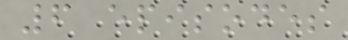6 episodes
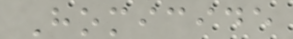Homicide
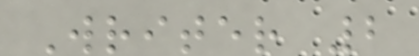Writer 2
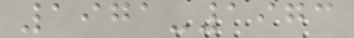1971-1973
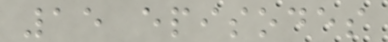15 episodes
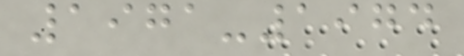1971-1974
